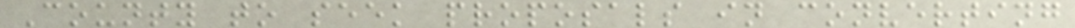County to seek proposals in converting
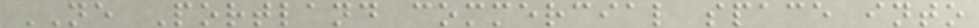NE Portland commercial space into
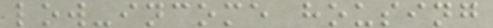low-income housing
